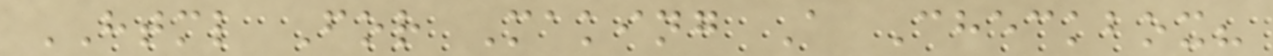HTML For Making A Checkbox?
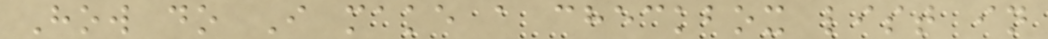How do I make a checkbox list in
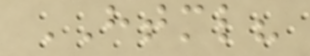HTML?
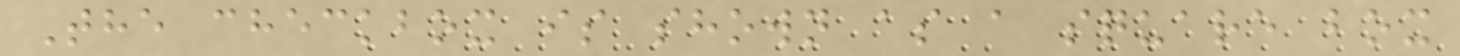The checkbox is shown as a square box
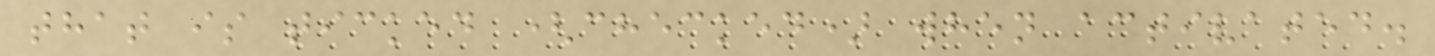that is ticked (checked) when activated.
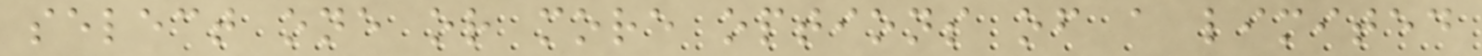select one or more options of a limited
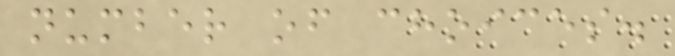number of choices.
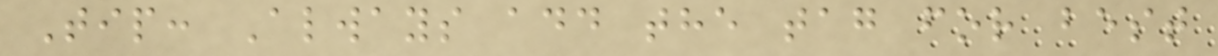Tip: Always add the tag for best
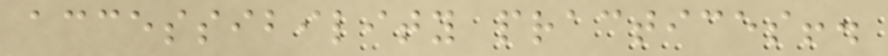accessibility practices!.
